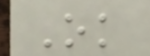Ok
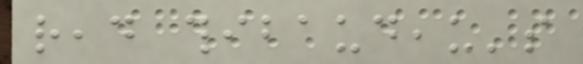read thibaudeau's
